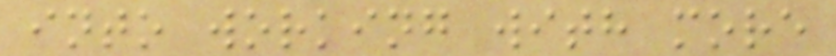into working with more
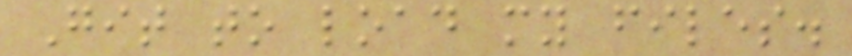Git to load my files.
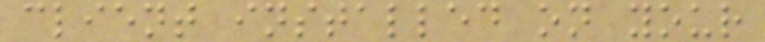client installed on your
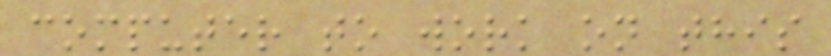computer to work on this
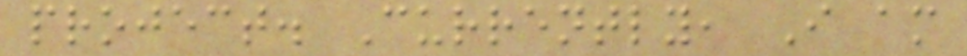project. Currently, I am
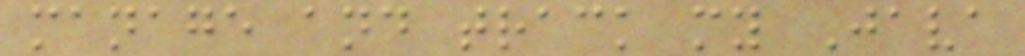manage and track my Java
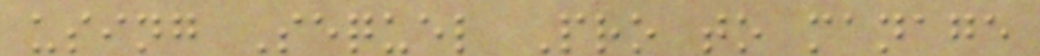using Sequel Pro to manage
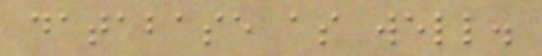database as well.
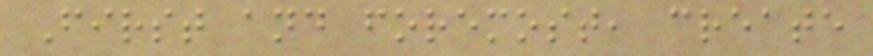First and foremost, create
